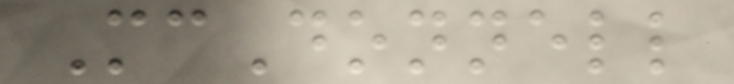McDonnell
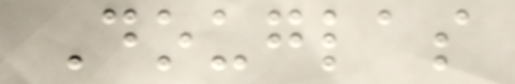Douglas
